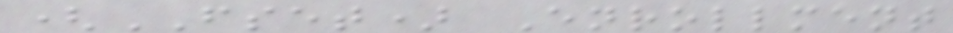(FSET) Enrollment
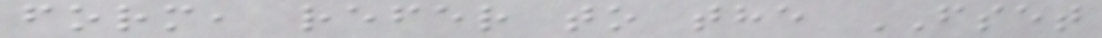form, refer to the FSET
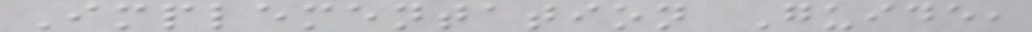Implementation Guide,
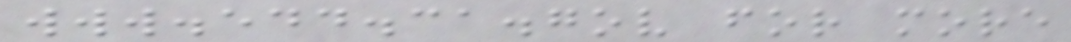www.edd.ca.gov for more
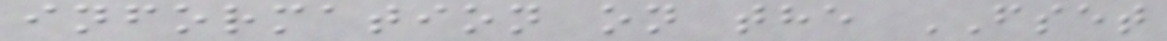information on the FSET
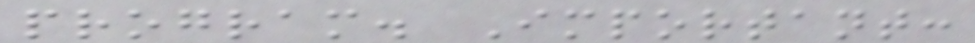program. Important:
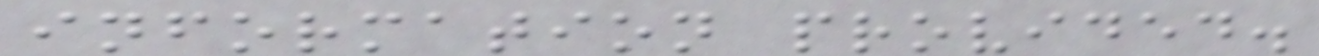information provided.
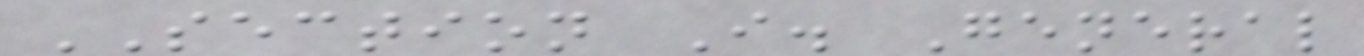SECTION I. General
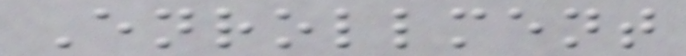Enrollment
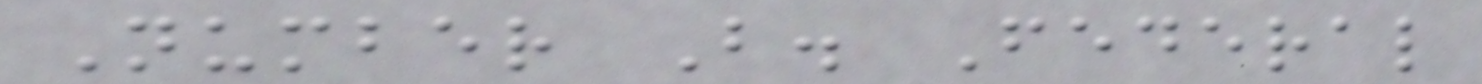Number B. Federal
